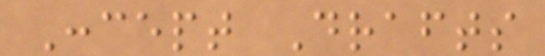Concept Drafts
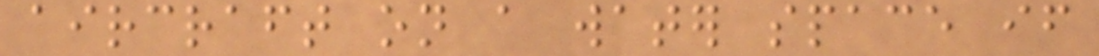aircraft on a water space if
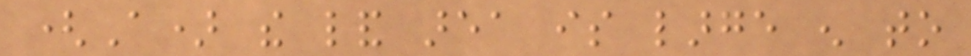(A) the land area is large enough to
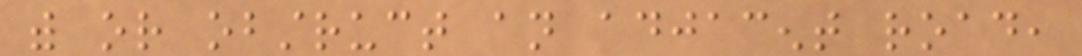with or obstruct an adjacent road,
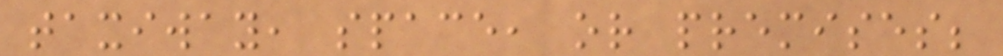taxiway, space, or premises;
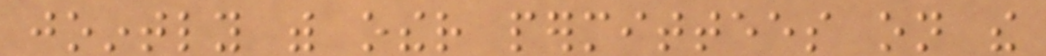jointly with other permittees on the
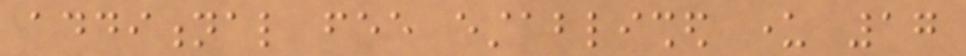additional fee established under 17
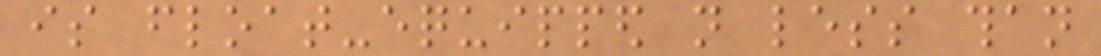is float-equipped not less than
